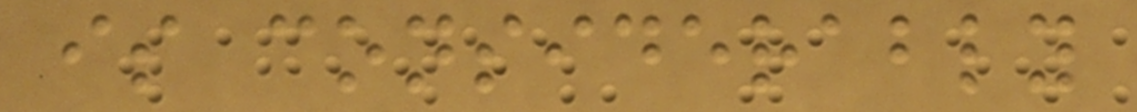is considerably
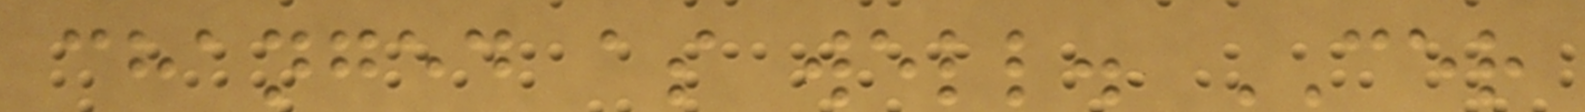changed as well. CER
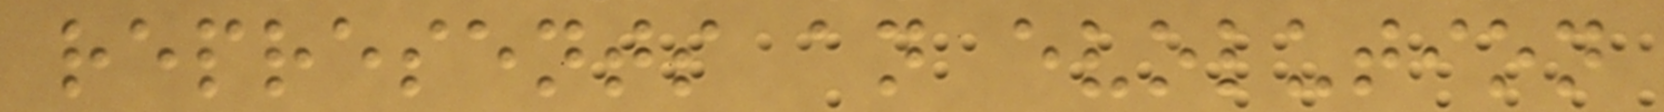represents an evolution
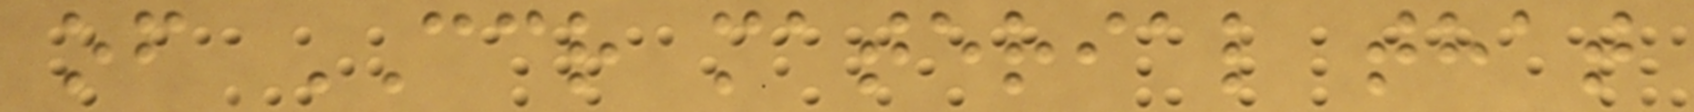of CCR material that
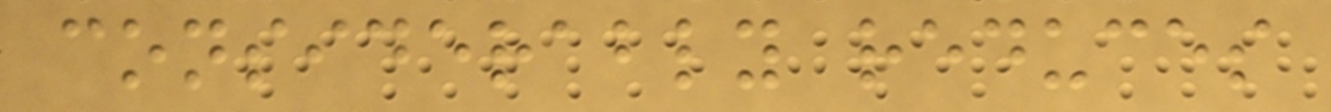considerably reduces
